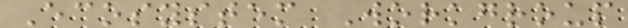Ecosystem Workgroup
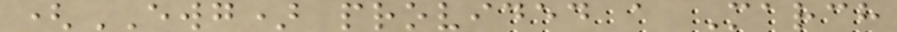(EWG) provided a March
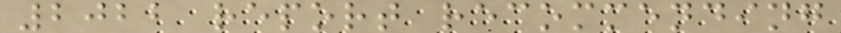2022 report recommending
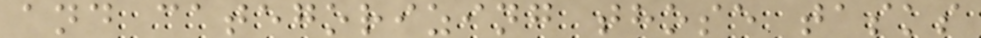and categorizing those tasks
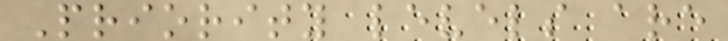Priority levels are
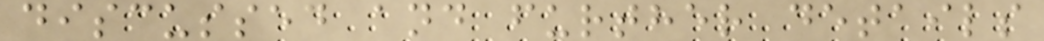discussed and further details
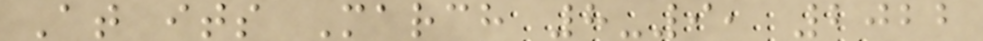At its March 8-9, 2022
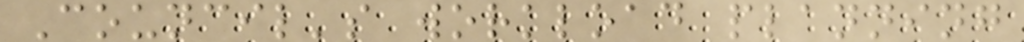Council's workload planning
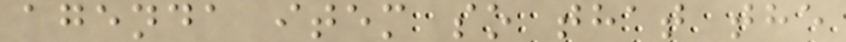agenda item so that the
